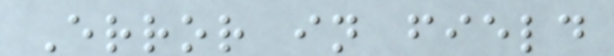Error in field
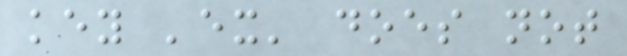key 'ex' does not
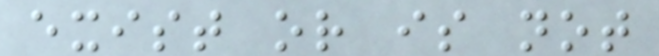exist or is not
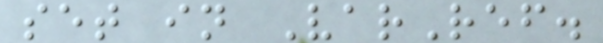set in VarRef.
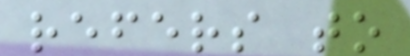refers to
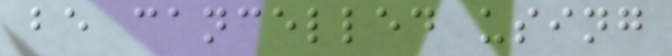be cancelled using
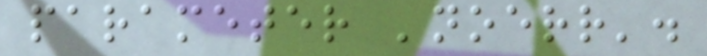parameter 'noerr'.
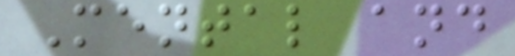Mental and
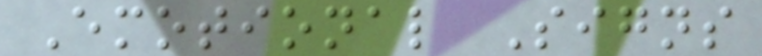Emotional Signs
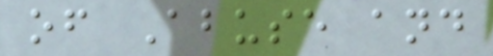of Abuse and
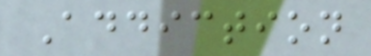Addiction
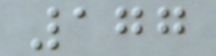177
